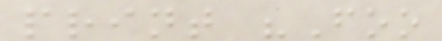print "Foo
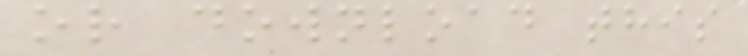or download this
